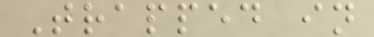Trapped in
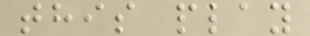this play
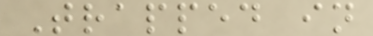Trapped in
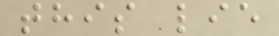this lie
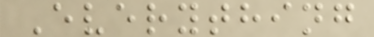Everything
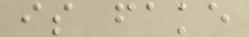is fake
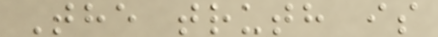The truth is
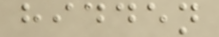hidden
